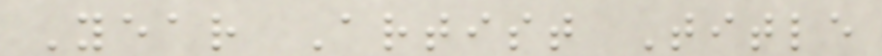Year Artist Title
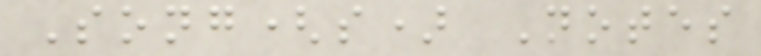Song(s) Notes
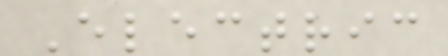Electric
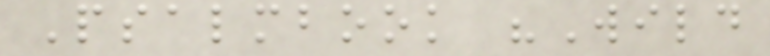Psalmbook "Wild
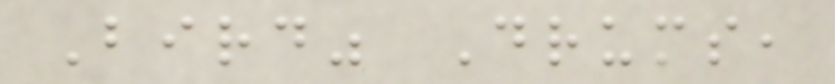Bird" Drums,
